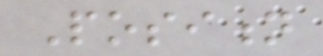Position
